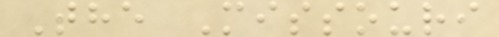The Missouri
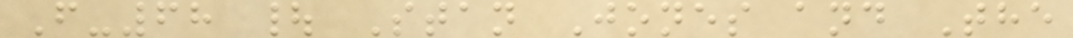F-68 | Stan Jones and The
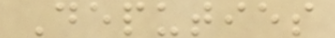Deputies
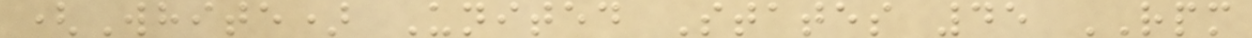(White) United States 45 RPM
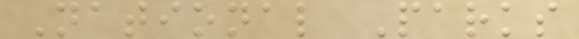National Parks
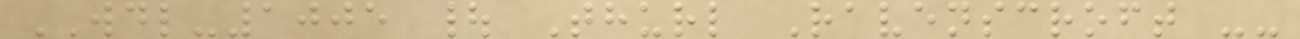WDL-1005 | Thurl Ravenscroft --
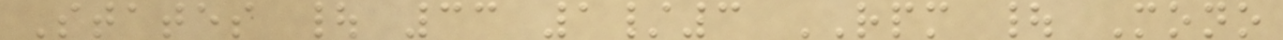States | 33 1/3 RPM | Mono
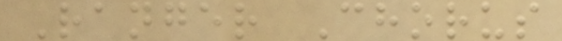Ranger Chorus
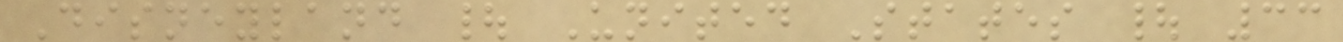Disneyland | United States | 33
